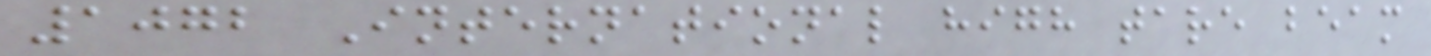1072 International high tare beam
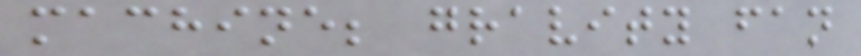machine; gravity fan
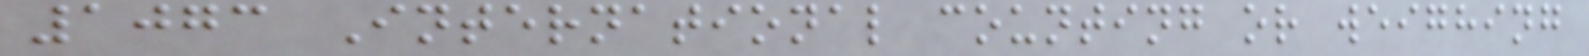1073 International counting or weighing
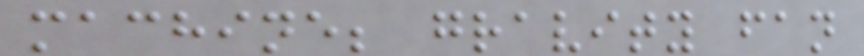machine; gravity fan
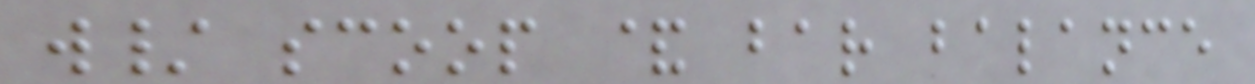w/ scoop & bar balance
